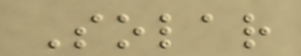Solar
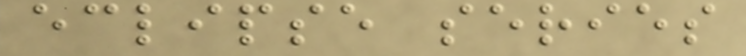eclipse series
